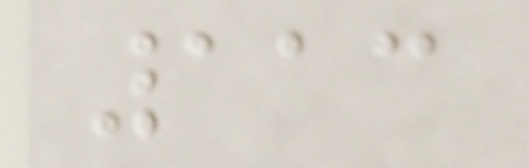113
